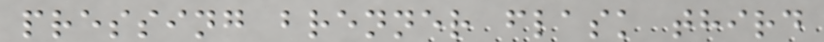pressing brenner flask third
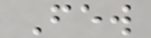Few
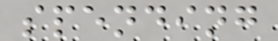spending
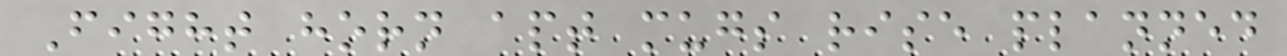Fight horn apt mugs rise planned
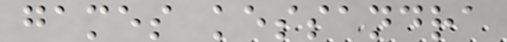games kessandra
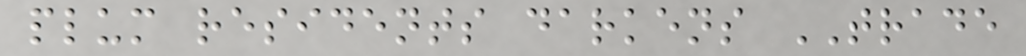plum residents darkens TRADE
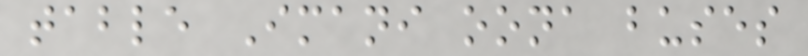table Imani oona buses
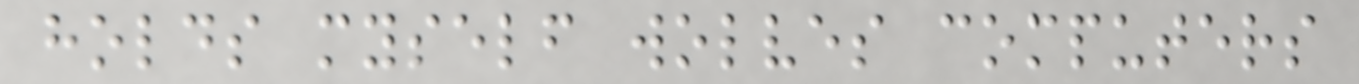holds myself wolves computers
